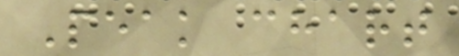Peak chart
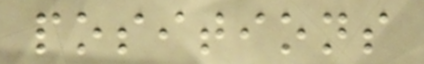positions
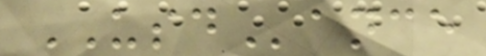USDance
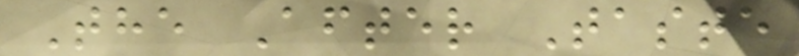The After Taste
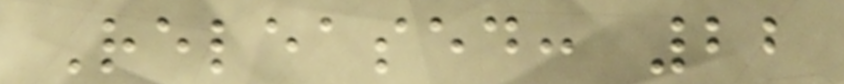Released: 22
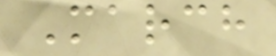March
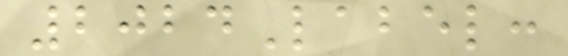2024Label:
